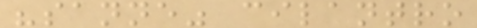"sanne" cilantro
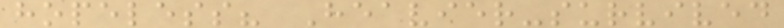hopeless? Heavier-survived
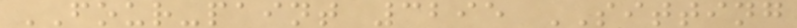FOUR-paint 3295 SITTING
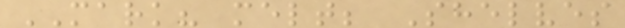MARK? melt; Shelves
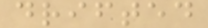drifted
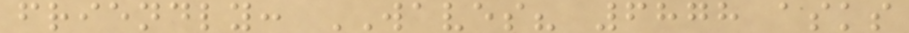friendly: WAVES? 6878 asks
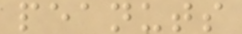peanuts
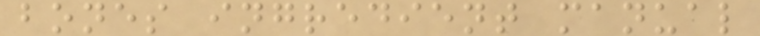bones ingredient manual
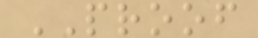PROOF
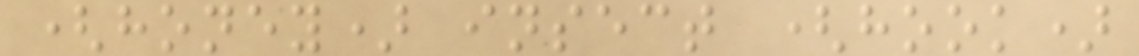(honey) insect (hook)
